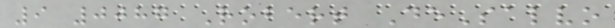9 0087 Robert DeSalvo
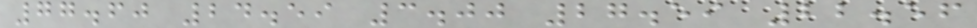77.60 24.59 3.00 27.59 22.56
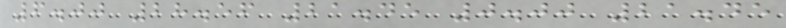6.00 28.56 21.45 0.00 21.45
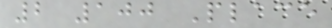2 100 Place
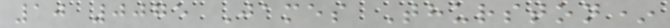10 0075 James Thurston*
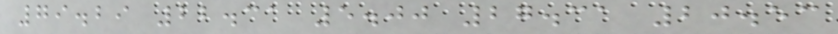79.29 22.31 5.00 27.31 20.53
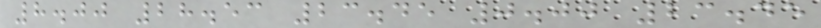8.00 28.53 23.45 0.00 23.45
